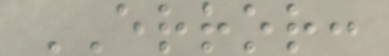ERROR:
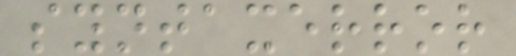syntaxerror
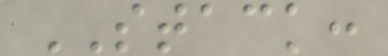STACK:
